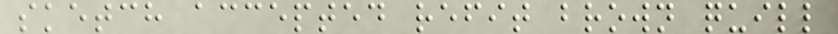sketch accepted refit brown quill
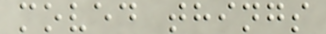moved things
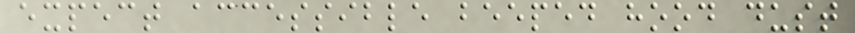expect accessible beeped hood dust
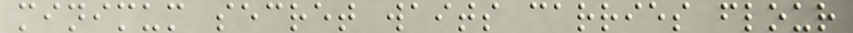minimum secret waits carries flour
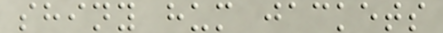shiny hum jackets
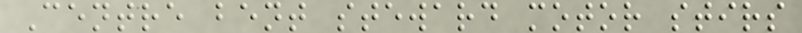Centre bent steward motor stirs
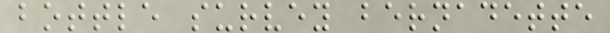bottle survey bernadette
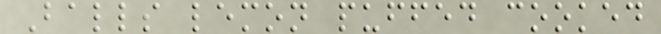Balls lemon puffed cooked
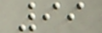99
